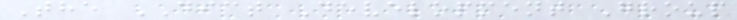The DICT Development Group
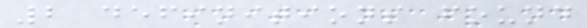2 definitions found
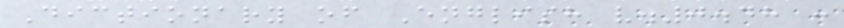Dictionary of English v.0.48 :
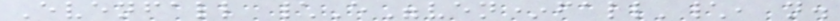Evenfall \E"ven*fall'\, n.
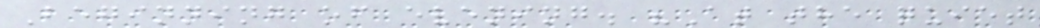Beginning of evening. "At the quiet
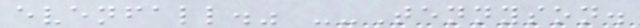evenfall." --Tennyson.
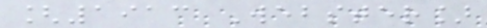[1913 Webster]
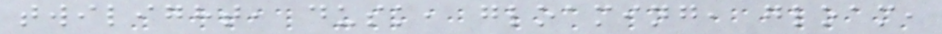twilight, dusk, gloaming, gloam,
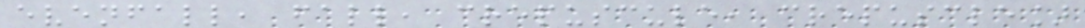evenfall, fall, crepuscule, crepuscle]
